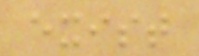exist
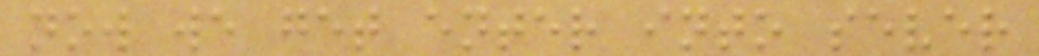now we get enter into sever
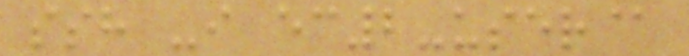ssh -i ec2-user@
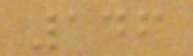146
